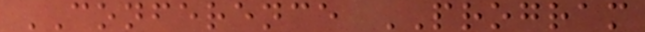CONFERENCE PROGRAM
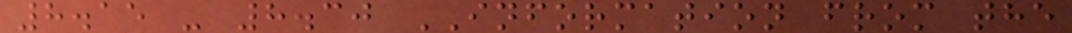8.15 - 8.30 INFORMATION from the
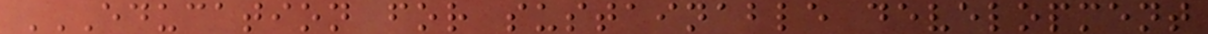EDUCATION FOR SUSTAINABLE DEVELOPMENT
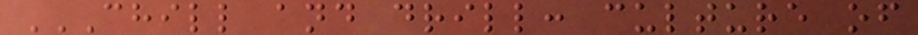CHILL AND DRILL: CULTURE OF
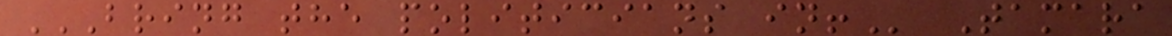BRING THE POLITICIANS IN! Tamara
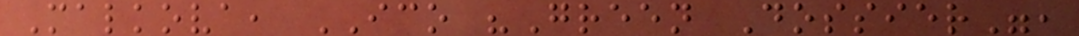Malkova, ICO "Green Dossier",
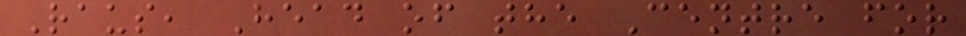Raus, Head of the Centre for
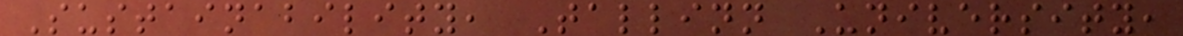Sustainability, Tallinn University,
